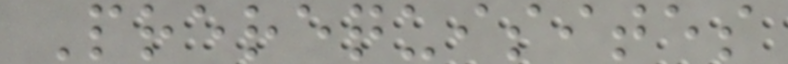Prerequisites
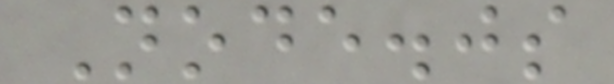Node.js
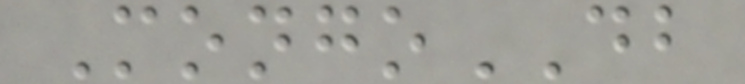MongoDB
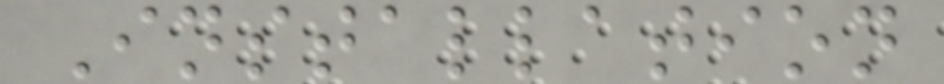Installation
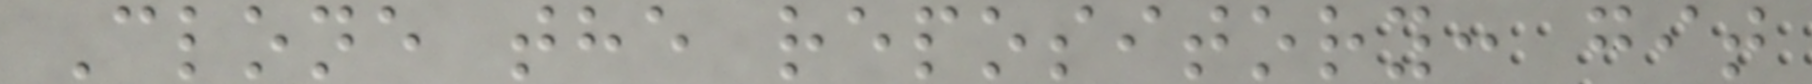Clone the repository: git
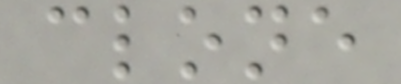clone
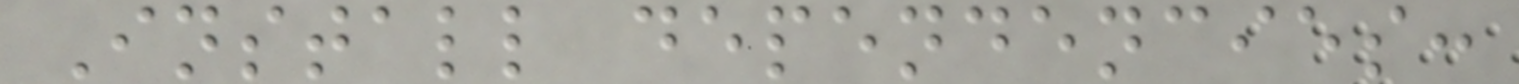Install dependencies:
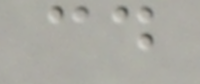cd
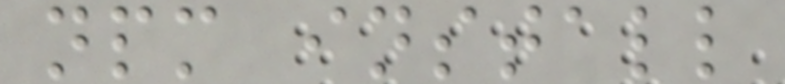npm install
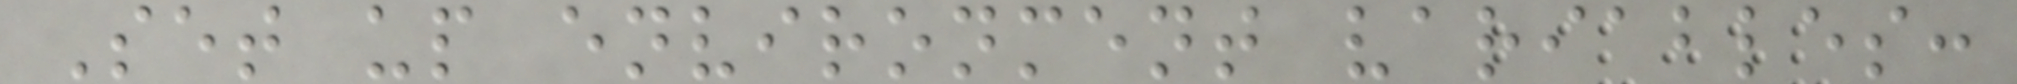Set up environment variables:
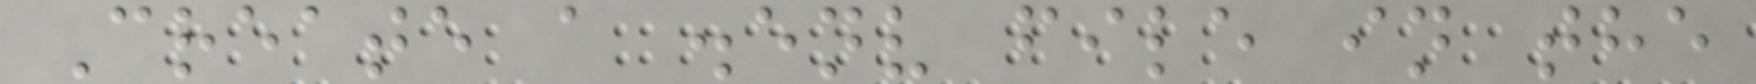Create a .env file in the
